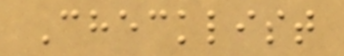Checklist
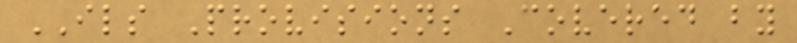ILS Provisions Covered by
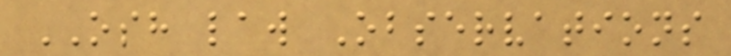OSH law Observations
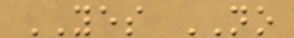YES NO
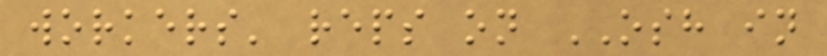workers' reps on OSH in
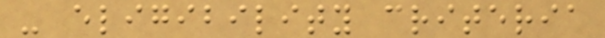- eligibility criteria
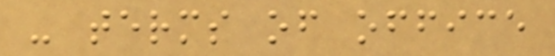- terms of office
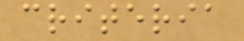criteria
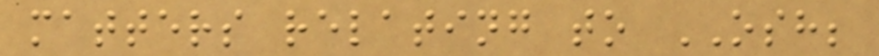matters relating to OSH;
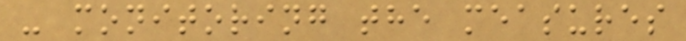- monitoring the measures
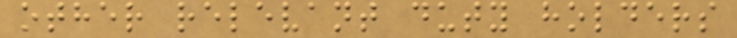other relevant duty holders
